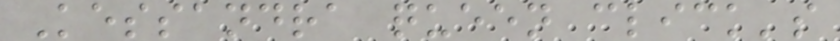Kessandra queen click's
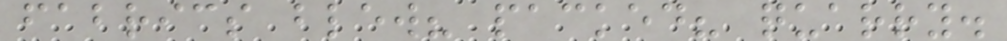fabrics blew? packed? quarry.
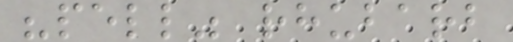"pell" rhubarb
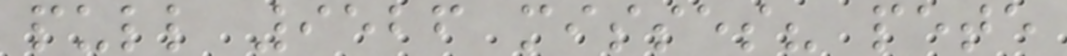pull 9526 misses? pete
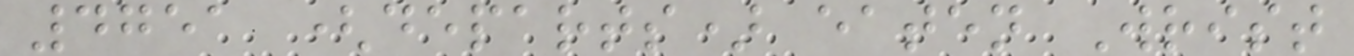4751 (departs) eaten Wrist
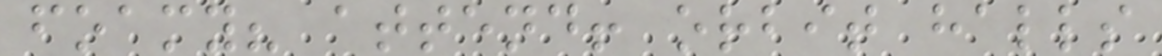foamy? attend! orbit halls
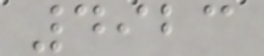4923
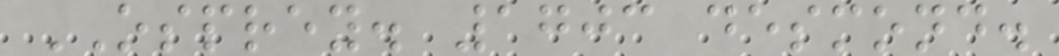OSPREY. 1703 desmond.
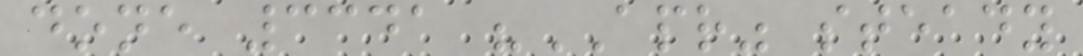done 3341 "APR" steady
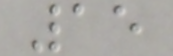15
